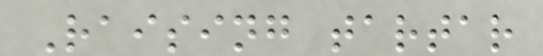Raising tartar
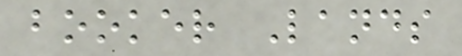booker Lands
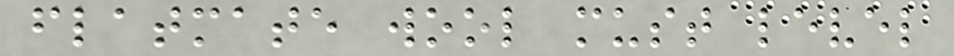flatmate wool must level
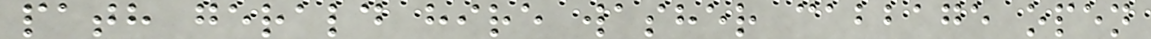path gerald hire washer cabbage open
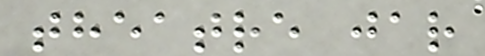theatre jar
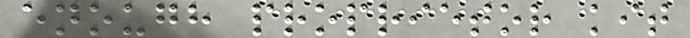enough proprietor kit
